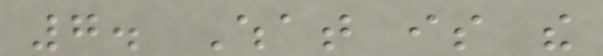7. What is the
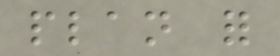plan for
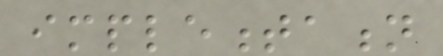implementation
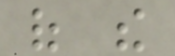of the
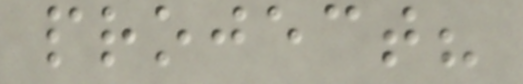project?
